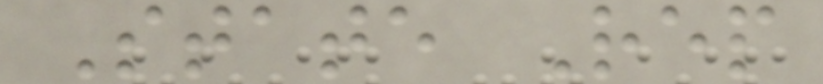State Rep
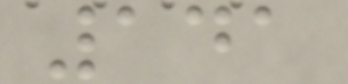141
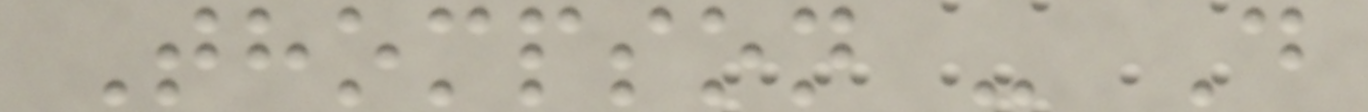Thompson - D
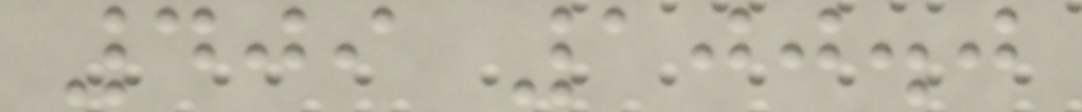409 100.0
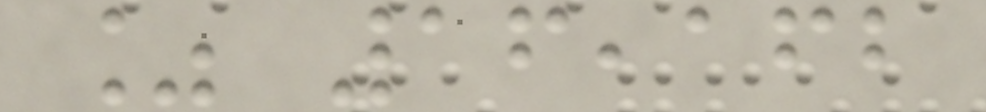% 16,162
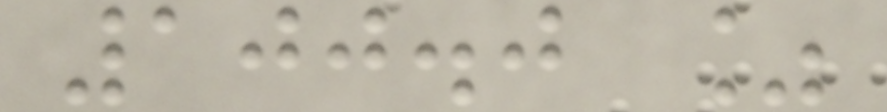100.0 %
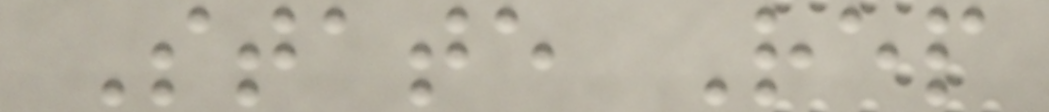State Rep
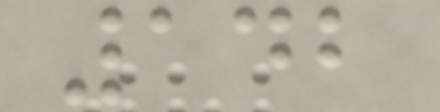142
